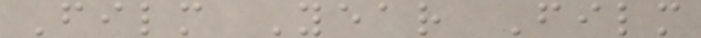Film Year Film
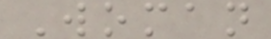Woman
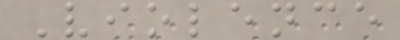Violence
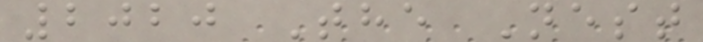2020 The Nest
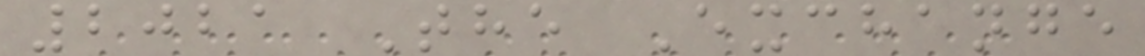2021 The Exchange
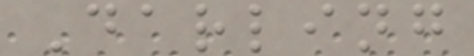Darling
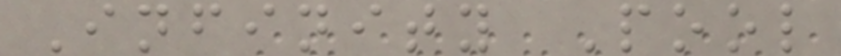Infinity Pool
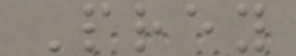Prey
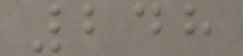248
